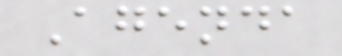Agenda
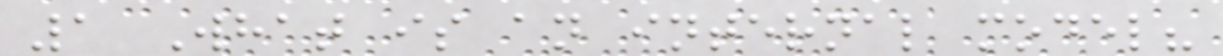1 What is an internal model?
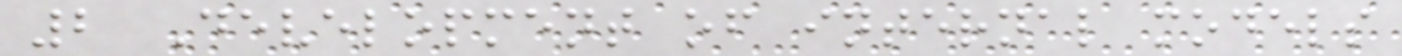2 Development of internal models
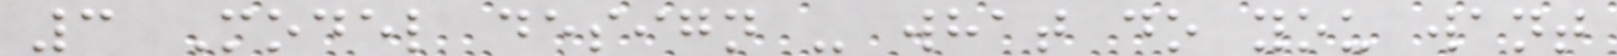3 Model design - what do you want
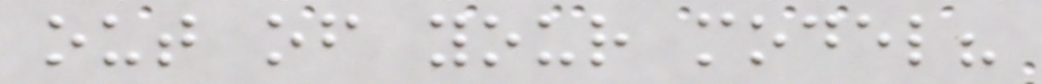out of your model?
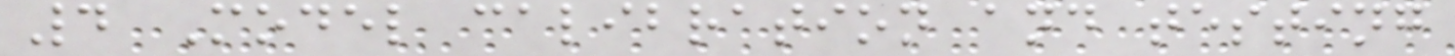4 Model calibration and testing
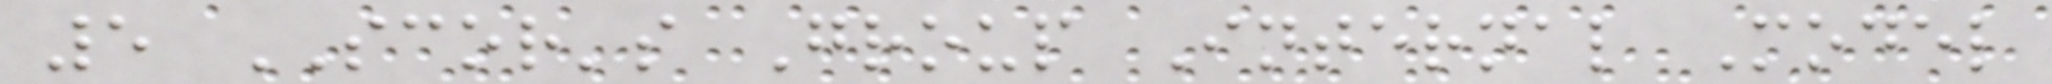5 SCOR's Group Internal Model
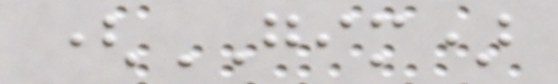(GIM)
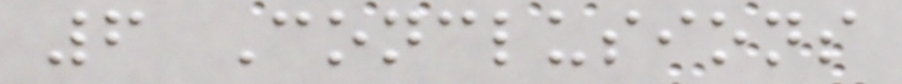6 Conclusions
